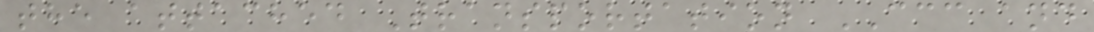the attached Transportation CCC and
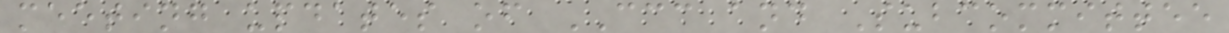meeting updates of CCC and Subcommittee
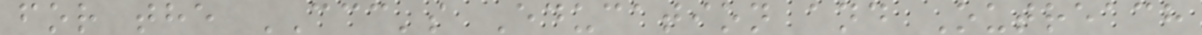for the CCC's Education and Outreach
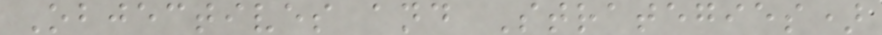Objectives and Strategies)
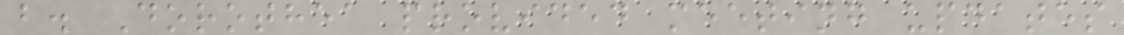b. Dorothea provided meeting updates
